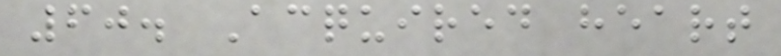60. Acquired heart
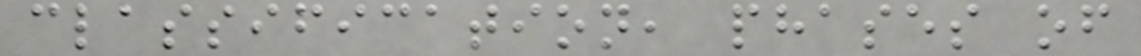classification, phases of
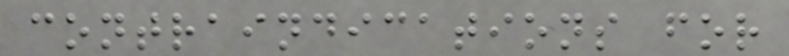contraindications for
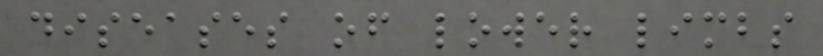diseases of lower limbs
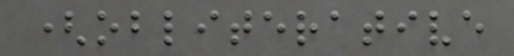(obliterative
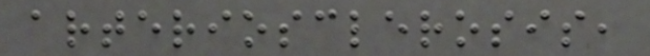arteriosclerosis,
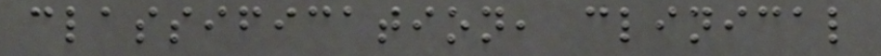classification, clinical
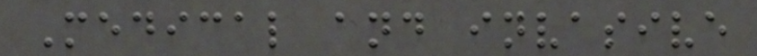Medical and invasive
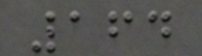164
